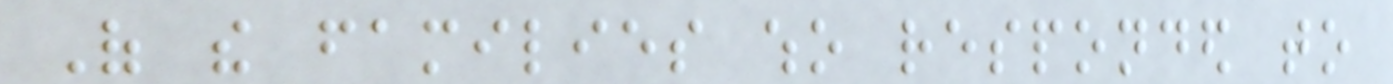Of the families who responded to
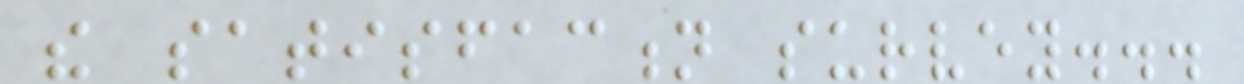the satisfaction survey...
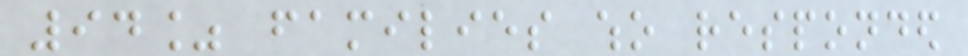94% families who responded
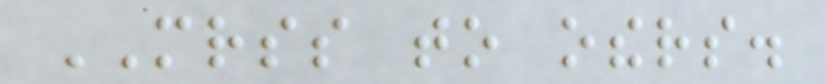MRSS to others.
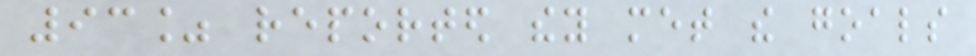93% reported they met the goals
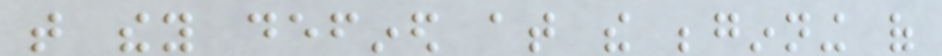that they defined at the beginning of
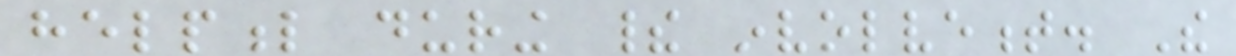helpful during their involvement. The
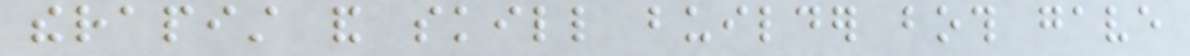therapist and skill builder both gave
